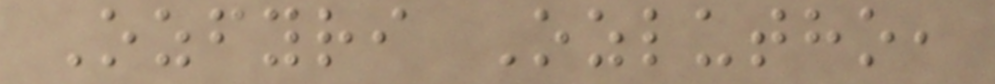Ozfyri Ozlutho,
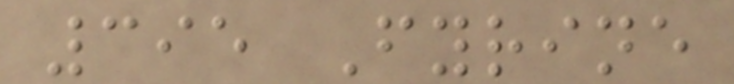395 Fyrine
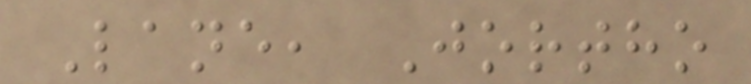Lane, Jortho
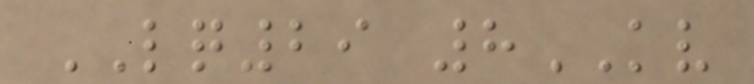LQ29 8KV
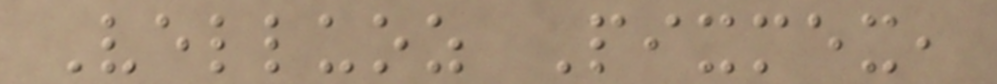Velluoz Pixmex,
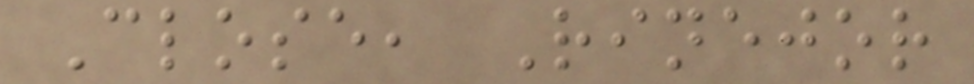Close, Rinejor
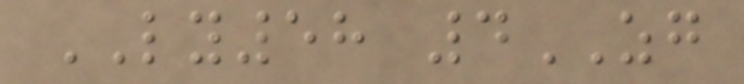LY58 4ZG
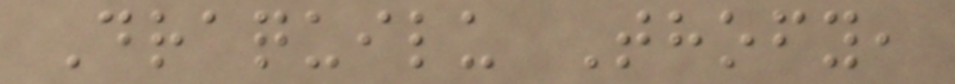Draquilu Thofy,
